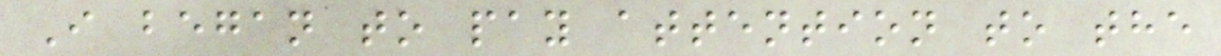I began to pay attention to the
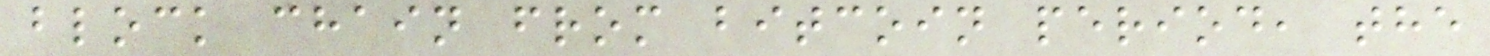block chain from bitcoin period, the
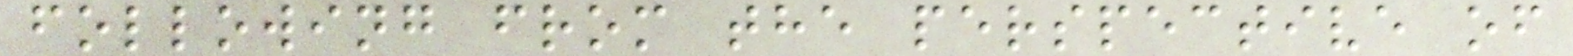following from the perspective of
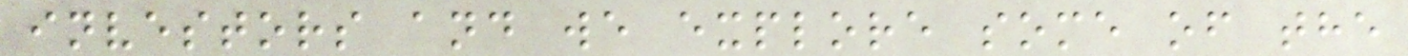investors and we explore some of the
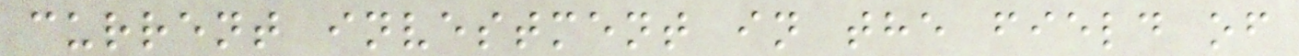current investment in the field of
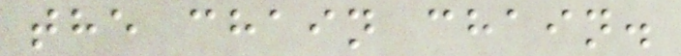the chain chain.
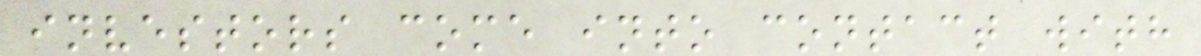investors come into contact with
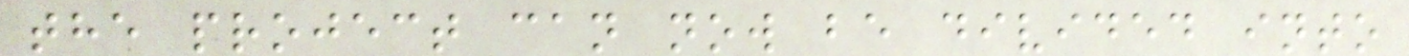the project can now be divided into
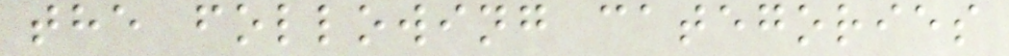the following categories
